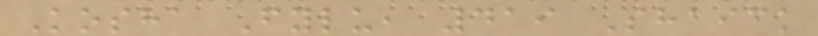Kosha Fylu, 419 Shaick
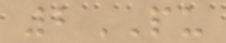2PU
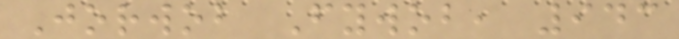Jorwob Fywob, 943
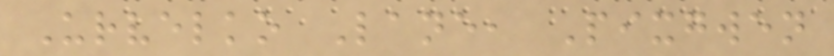Urvelko Lane, Pixgwen
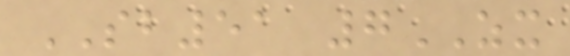SB51 7ZX
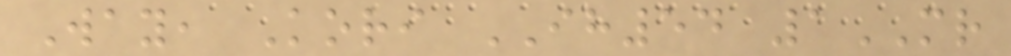Way, Kori IH54 1MR
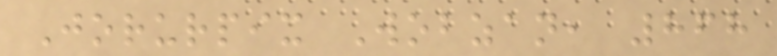Jorurpix Wobzan, 868
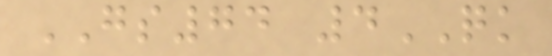GS74 4QK
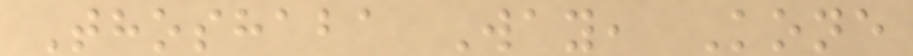Thoshaba Way, Kone
